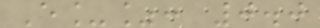E_%: 0.0
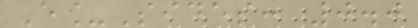E_Sides: 0.0
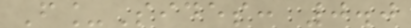F_Sides: 0.0
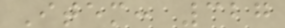Item: 327
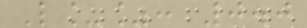L_%: 0.0
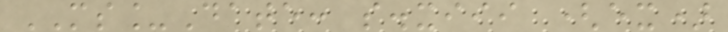MS_Date: s.xiii (ex)
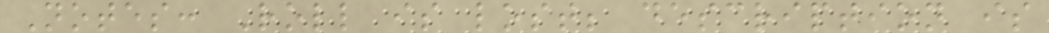Notes: Roll is lost; description is
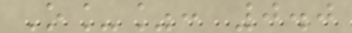O_%: 0.0
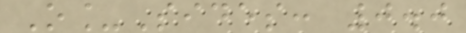O_Sides: 0.0
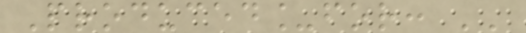Produced_for: ''
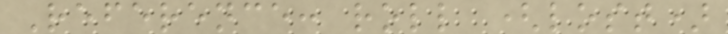Reference: roll (lost)
